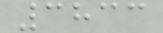3833
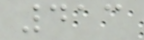413
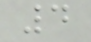4
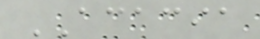ACACIA
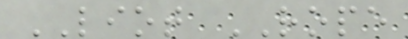LIOT ROPE
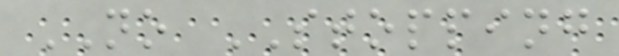NO STOPPING
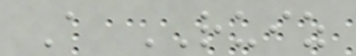A RUIZ
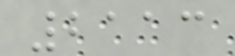2113
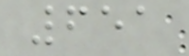651
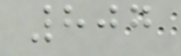807
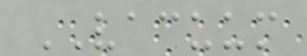VACUUM
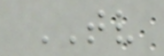TV
